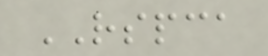RSPCA
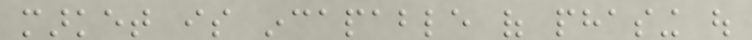market is incapable of phasing out
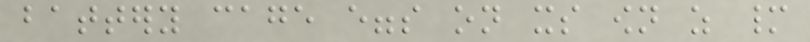battery cage eggs on its own as many
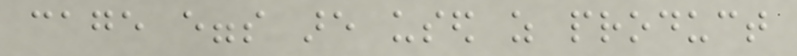cage eggs are used as product
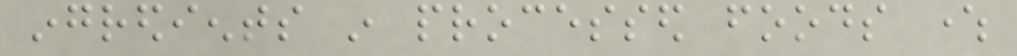ingredients in processed foods where
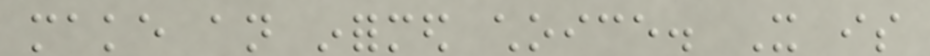make an informed choice. It is
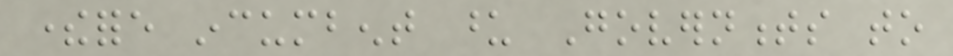therefore incumbent upon Governments to
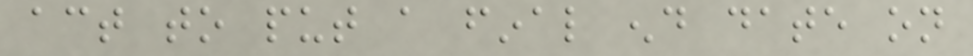act to put a final end date on
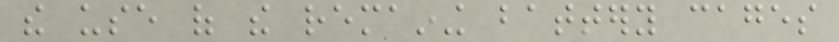the use of the remaining battery cages
